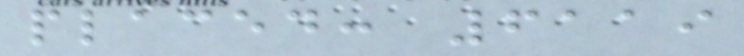placed: 6119
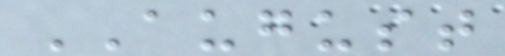AUGUST
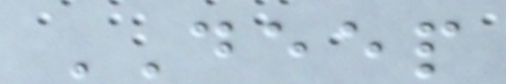DEEP
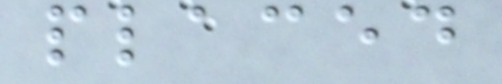placed
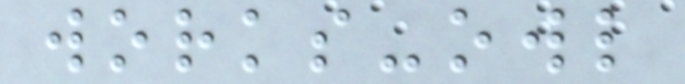works-owl
